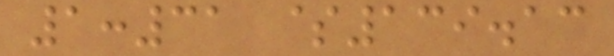1:31 $139.13
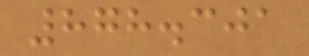878.301
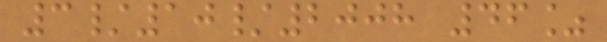3/10/2008 46%
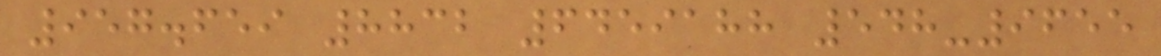957.659 8832 6459188 548-9655
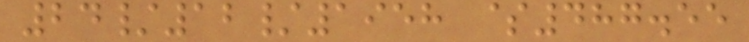24/12/1958 $487.55
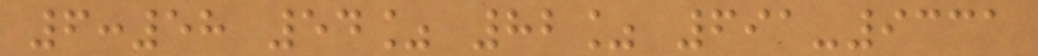6:58 54% 82% 691-9331
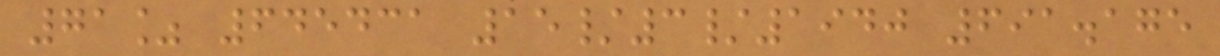71% 645431 15/3/1940 691.175
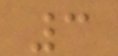3
